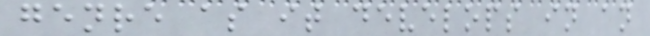genre as it develops in an
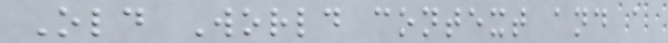Old World context and a
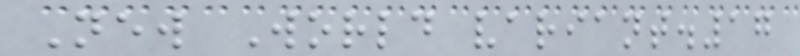New World variant.17
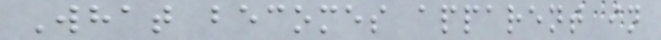What becomes apparent in
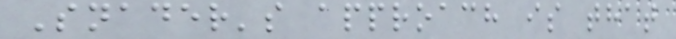Snader's approach is that
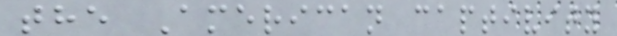the American captivity
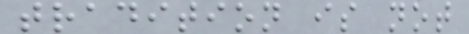tradition is not
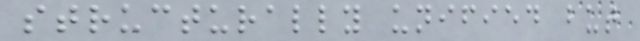structurally unified but
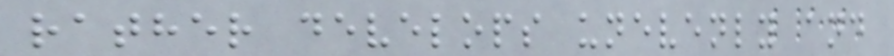rather develops unevenly and
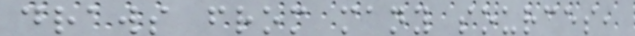draws from many sources,
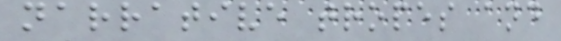narrative tropes and
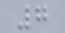7
